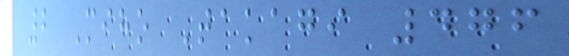2 Miho Takagi 476
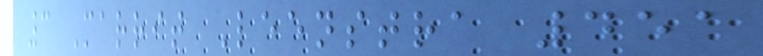3 Marrit Leenstra 451
